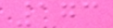173
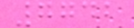7742
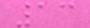13
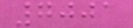7001
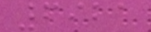6921
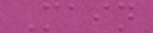Main
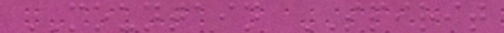MOUNTAIN SPIRIT
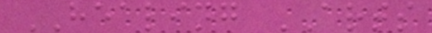HEALING ARTS
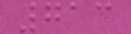713
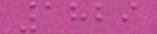1829
